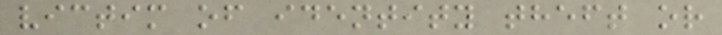victim of identity theft or
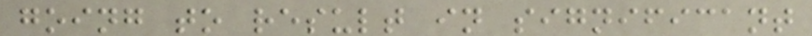going to result in significant
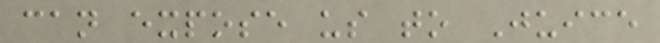can expose us to Juice
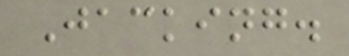Jacking.
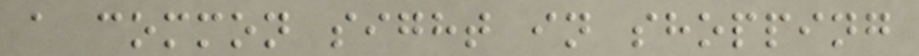a common sight in shopping
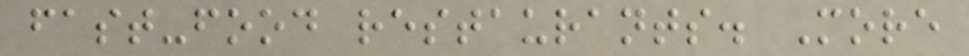fast-food restaurants. More
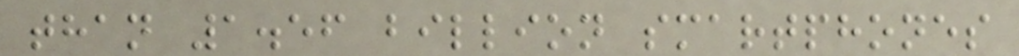than 1.56 billion smartphones
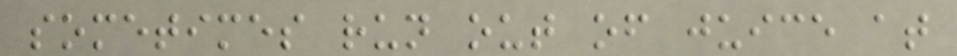sometimes run out of juice at
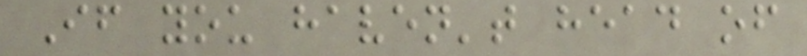If you haven't head of
